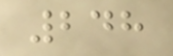248
